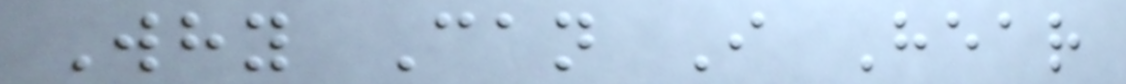Why Can I Hear
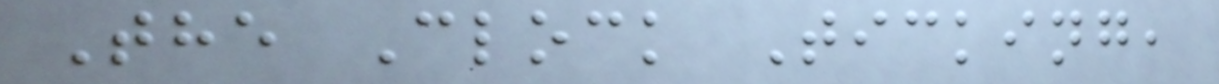The Clock Ticking,
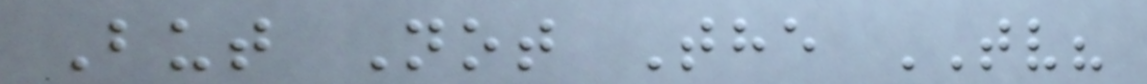But Not The TV?
